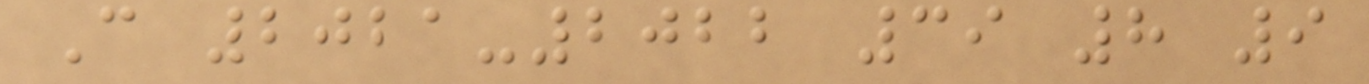C 2021-2022 39 8 9
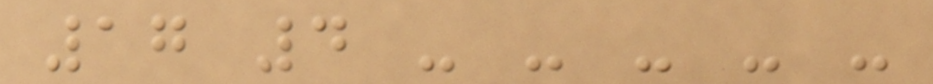17 4 - - - - -
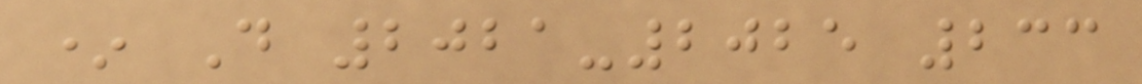* D 2021-2025 233
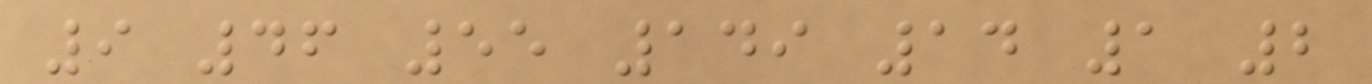9 46 55 149 14 1 2
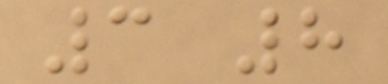3 8
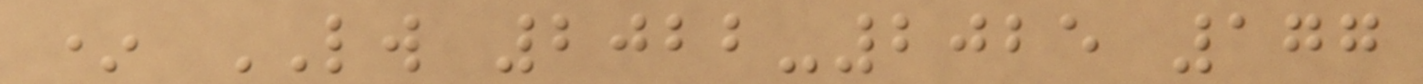* LW 2022-2025 177
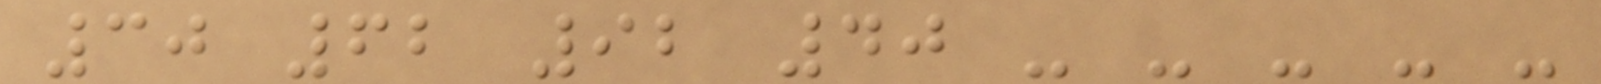30 62 92 40 - - - - -
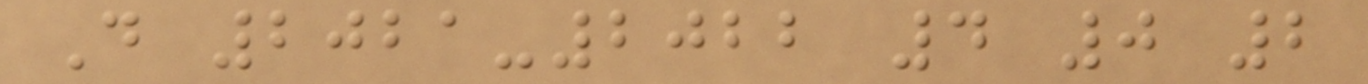D 2021-2022 4 0 2
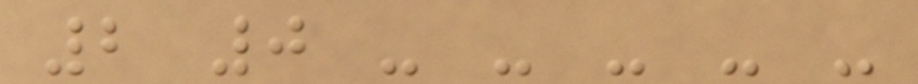2 0 - - - - -
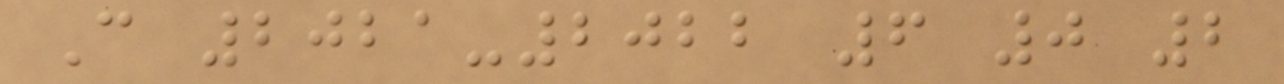C 2021-2022 6 0 2
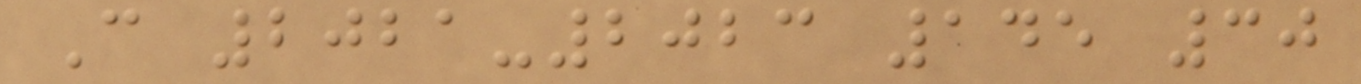C 2021-2023 145 30
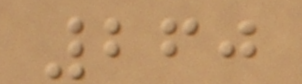260
